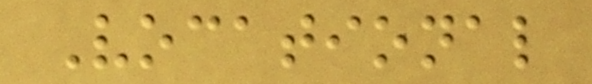Vocational
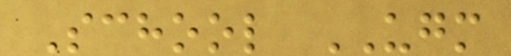School UGM
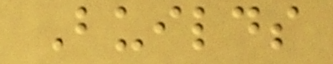Builds
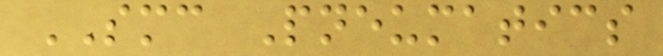SMC Pneumatics
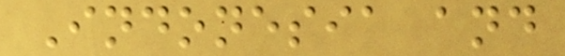Indonesia and
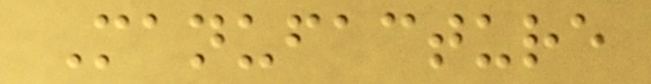Manufacture
